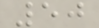50
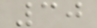30
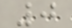0
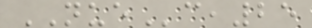NUEc,25
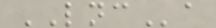LNCa
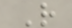R
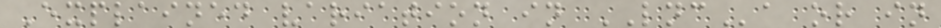Explained variation in LNCa or in
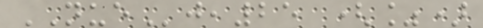NUEj,25 (%)
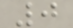0
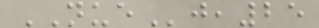NUEj,25
